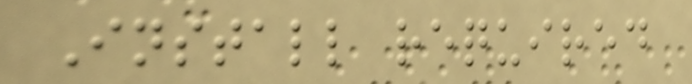Install required
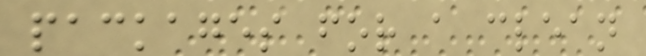packages for a clean
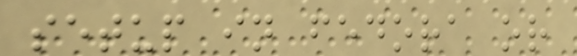setup in fedora or
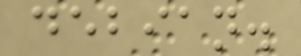debian.
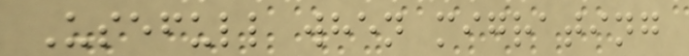Usefull when migrating
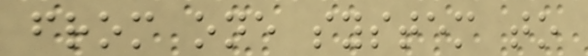from one system to
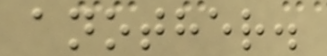another.
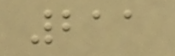211
